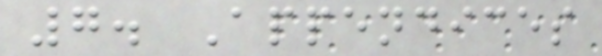7. Appendices
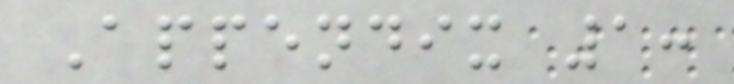Appendix 1:
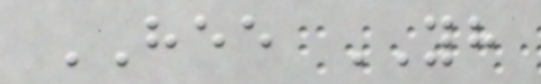HEE YH
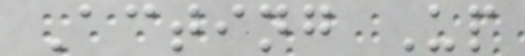Acting Up
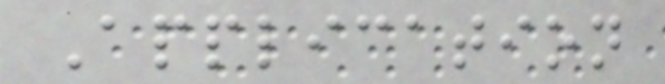Application
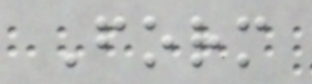Form
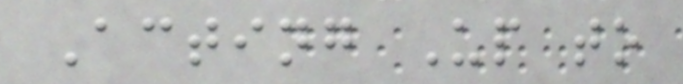Acting Up to
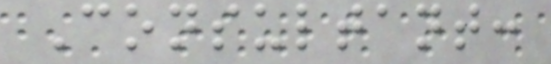Consultant:
